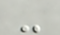-
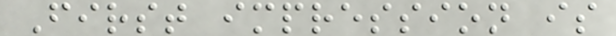First impression is
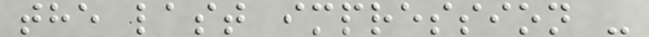the last impression -
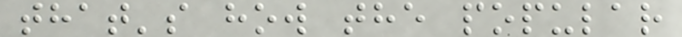that's how the popular
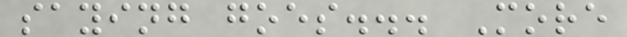saying goes... More
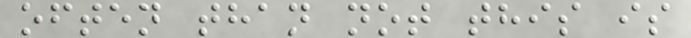often than not this is
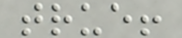true!
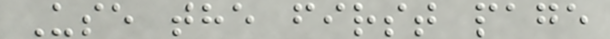Use the first page
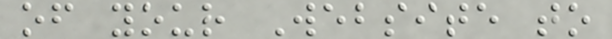of your Website to
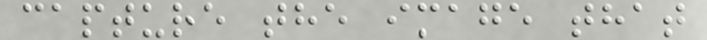capture the image that
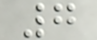7
